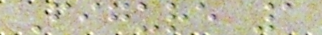Figure 1
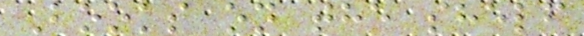Books on the shelf
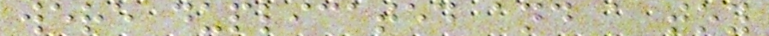were duplicated and a toy
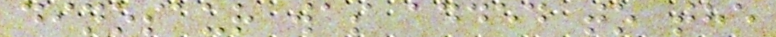dinosaur was added to the
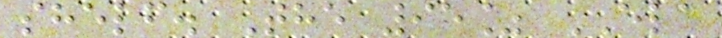shelf. The 95% ELA
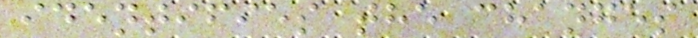identifies the changes
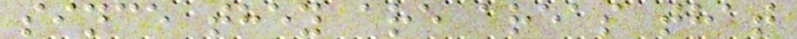since they are areas that
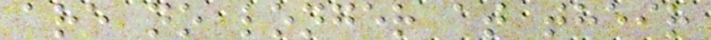are no longer at their
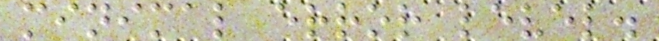minimal error level.
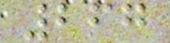267
